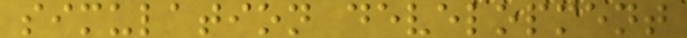simulation development
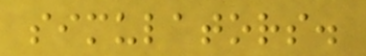simulators.
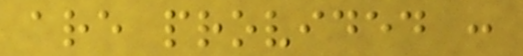are provided :
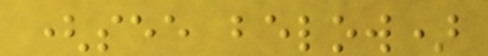(see below)
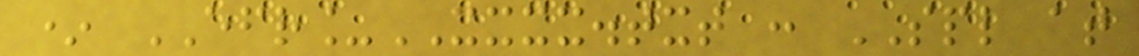* EFR_XXXX.txt : SPL at
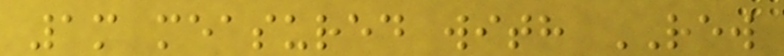1m measured with REW
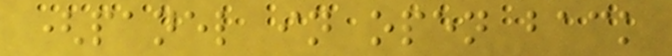(panel in open back
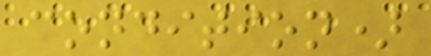condition)
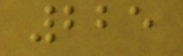225
